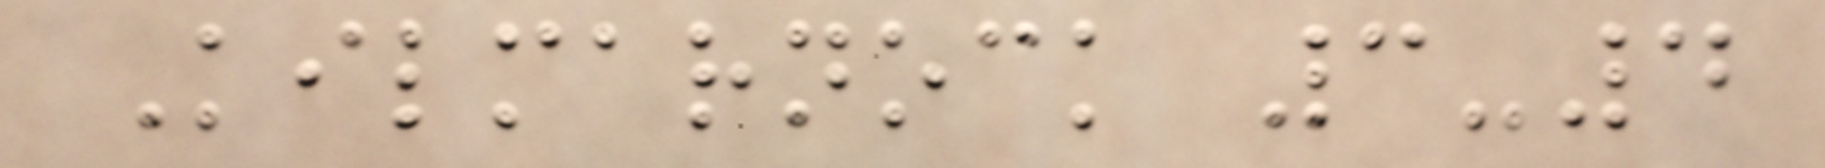Kilmarnock 3-4
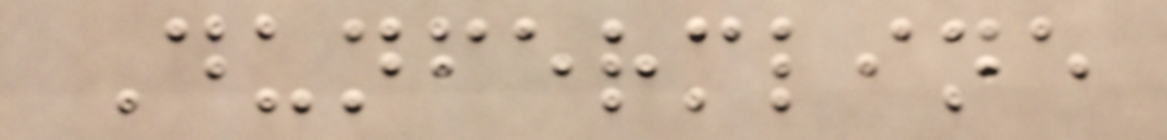Dunfermline
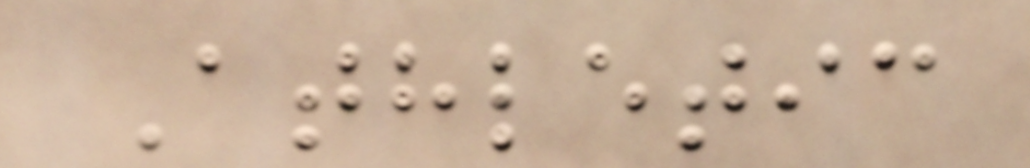Athletic
